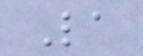La
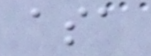asa
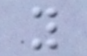y
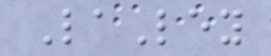LaLey
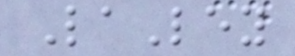LaLey
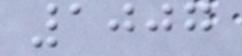1007
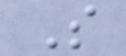S
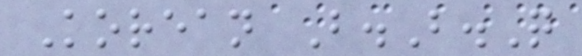Korean B.B.Q
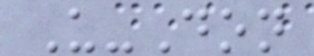U-Don
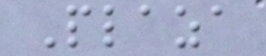Plaza
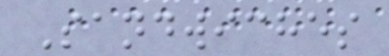Sandwiches
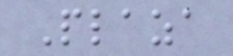Plaza
